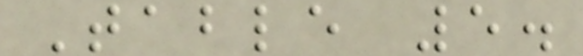Table 5.
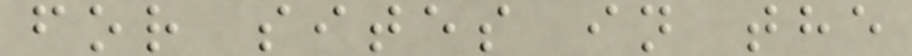for sites in the
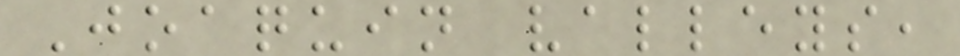Joaquin valleys,
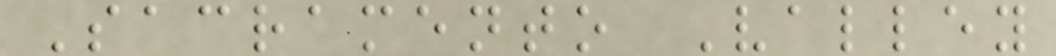Sacramento Valley
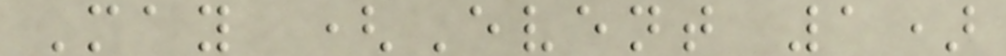May (Event 1)
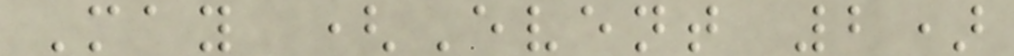May (Event 2)
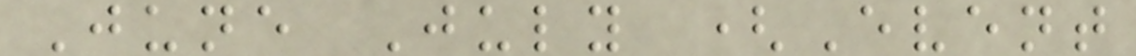June July (Event
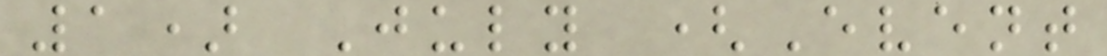1) July (Event
